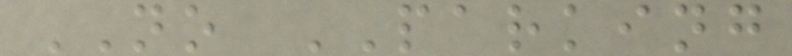NO PARKING
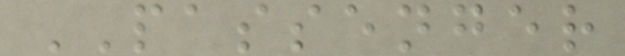PASSENGER
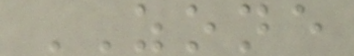ZONE
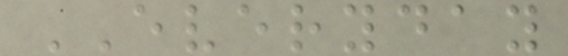EVERYDAY
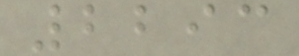2293
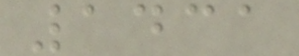1431
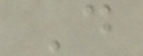D
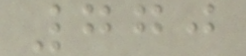770
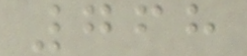768
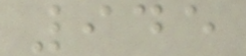945
